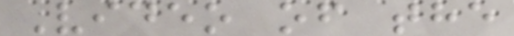Video of the
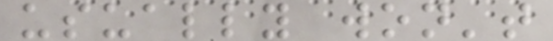usually won't
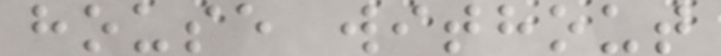house without
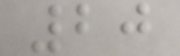20
